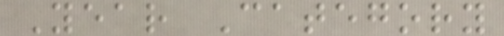Year Category
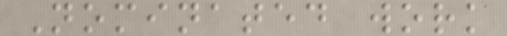Nominated work
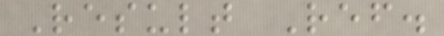Result Ref.
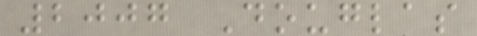2007 Douglas
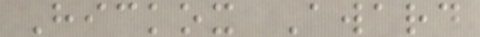Hickox Award
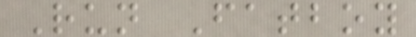Run Fatboy
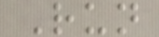Run
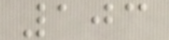103
